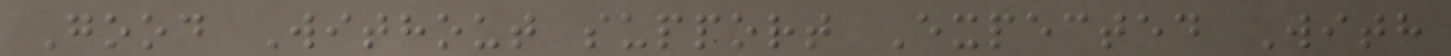Good Without support Expected With
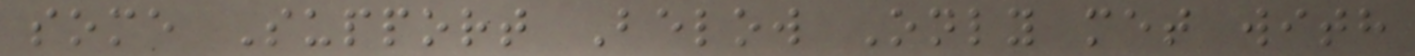some Support Below Only met with
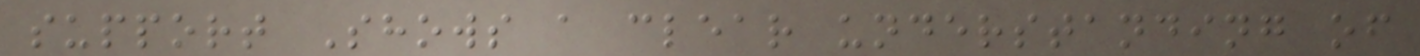support Shows a clear understanding of
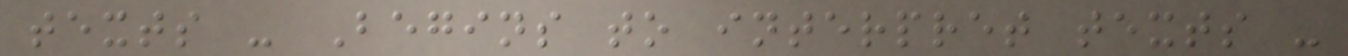texts - Begins to interpret texts -
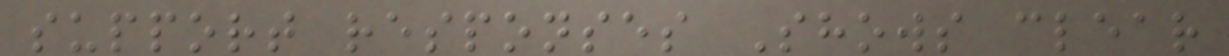support responses Shows clear
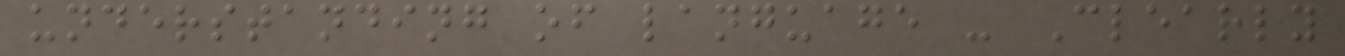understanding of language - Clearly
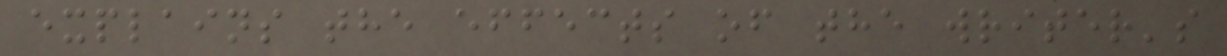explains the effects of the writer's
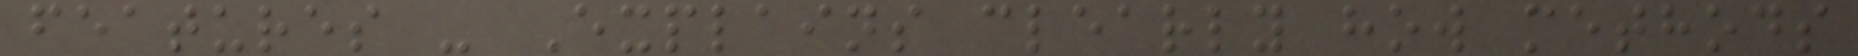features - Explains clearly how methods
